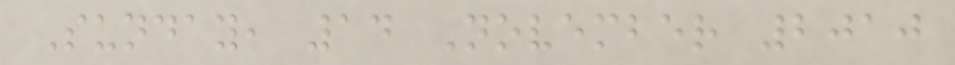Sunday, 14 November 2010
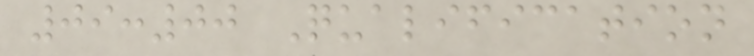09:00 Qualification
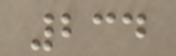234
